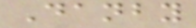Danby
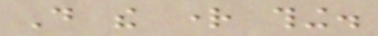Do the right thing.
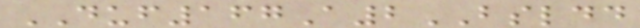DUF167A2BSLDD
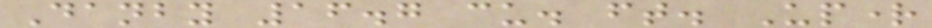Danby 16.7 cu. ft. Upright
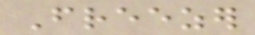Freezer
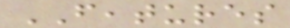FEATURES
